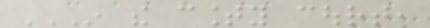IN THE COUNTY COURT,
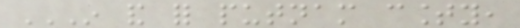IN AND FOR PUTNAM COUNTY,
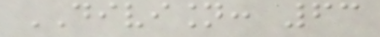DIVISION: 63
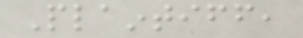Plaintiff,
